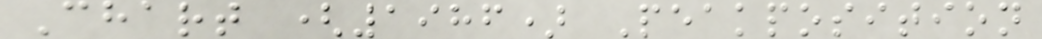Chart (1986) Peakposition
